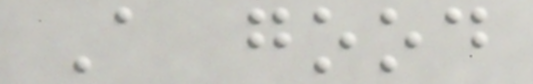A good
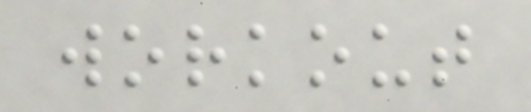workout
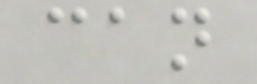can
